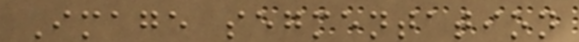Image segmentation
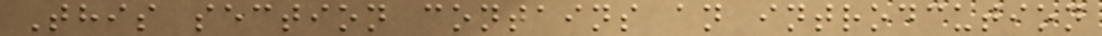This section contains an introdcution
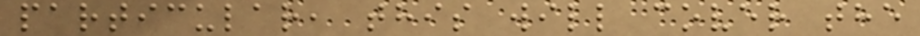particular, this will cover the
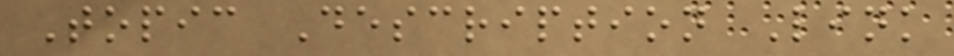Topic Description Link
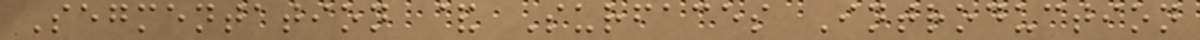Segmentation & Surfaces Introduction
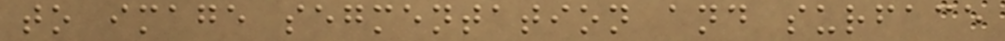to image segmentation and surface
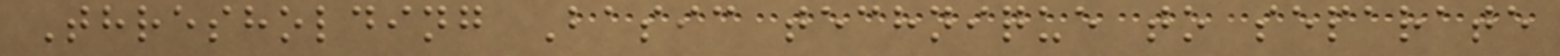Thresholding Basic technique to separate
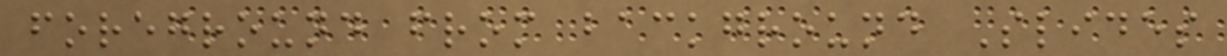foreground from background Slides
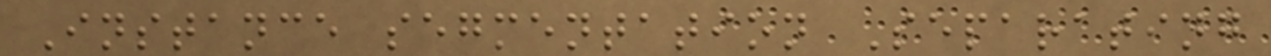Instance segmentation Separating
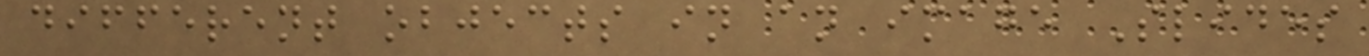different objects in an image Slides
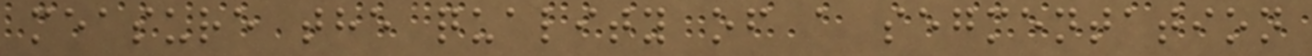measure the quality of a segmentation
